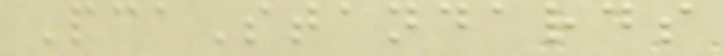PcaStandards
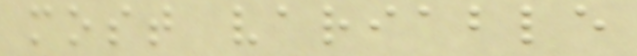most variable
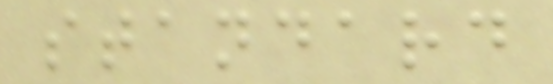standard
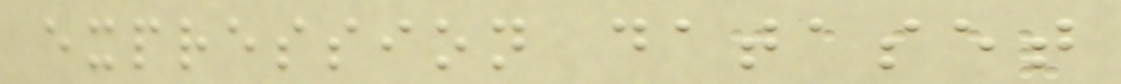expression dataset
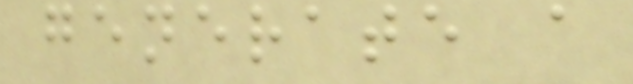generate a
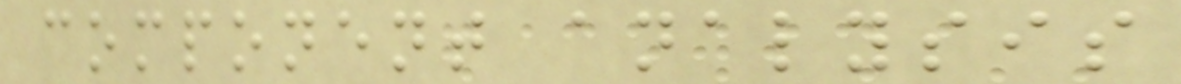component analysis
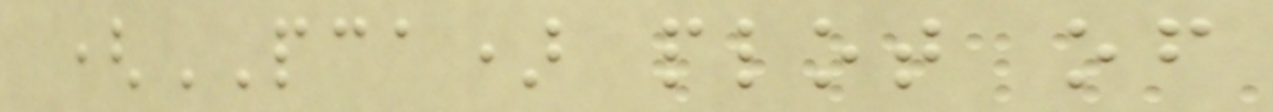(PCA) plot of
